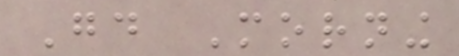Good Morning
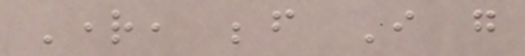Right, before I go
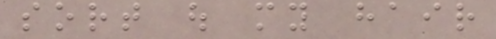sort out my hair
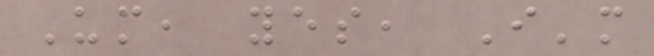Um, yes, I'm
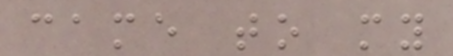came to my
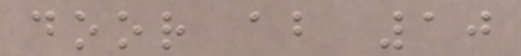door about 10
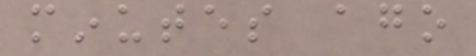minutes ago
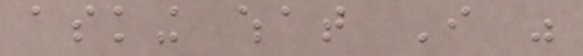asking what I was
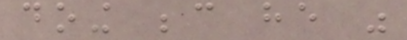doing because he was
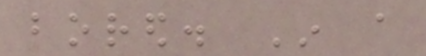bored. In a
